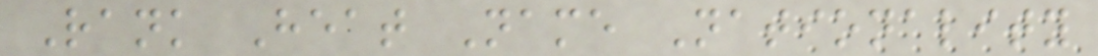Rank Heat Name Nationality
